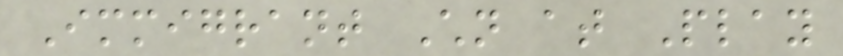Immigrant Children at Play
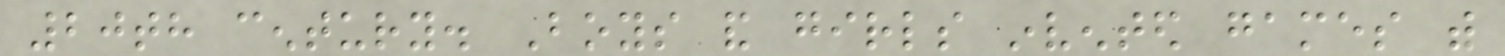20th century. Boys and girls invented games with
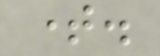time.
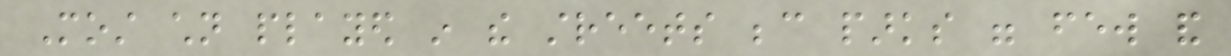Most children played in the streets because parks were few and
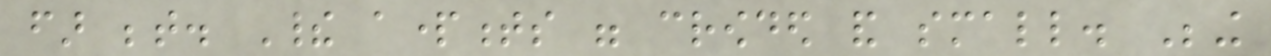far between. Their apartments were crowded and small. Being
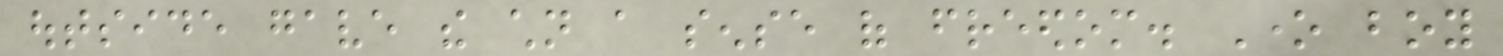outside gave the children a sense of freedom. One boy
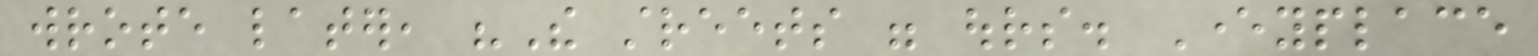wrote later, "The streets were ours. Everyplace
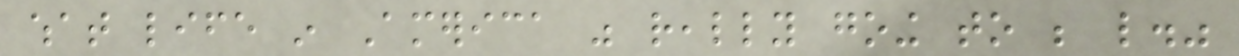what life in America was really going to be like."
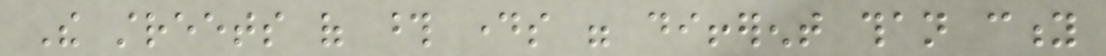The streets of those days were different than city
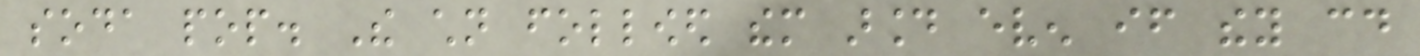soda pop. The children followed them around even if they could
